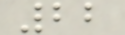22
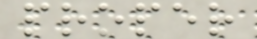proper
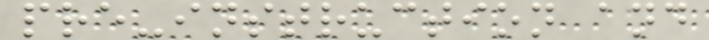pre-instruction and
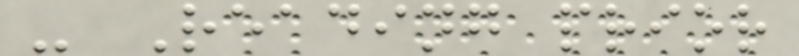- Reading prior
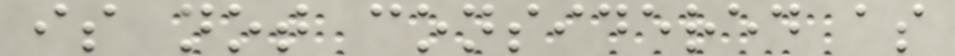is not considered as
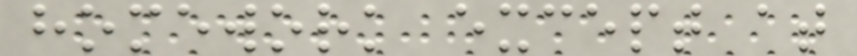homework except at
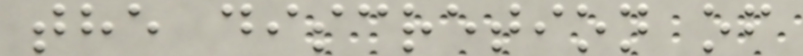the discretion of
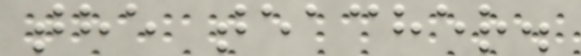the teacher.
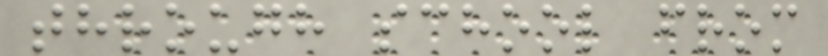through school from
